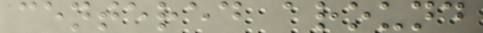centered around
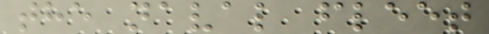the naval fleet
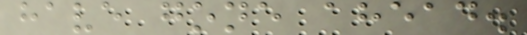have gone ahead.
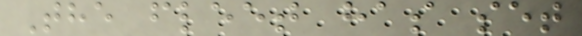The fleet has set
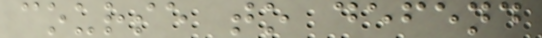course to defend
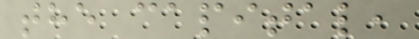the capital,
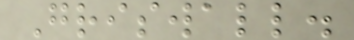Griswall.
